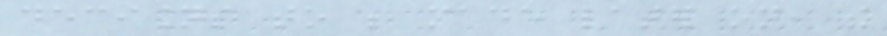decisions to be made later on, the
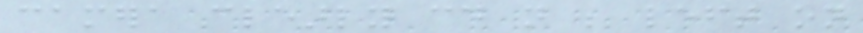camera clearly could not be left on
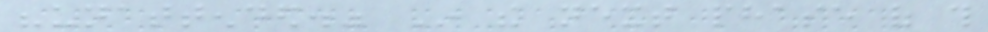"unattended." In the next phase of this
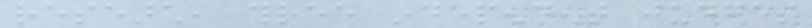research, three independent judges
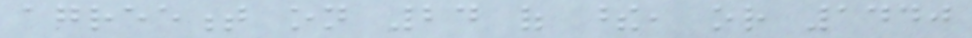agreement on 24 of these, or 1440
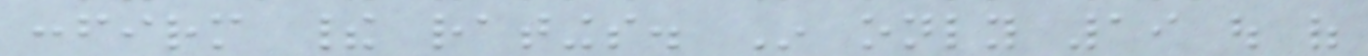confirm their ratings. In only 19 out of
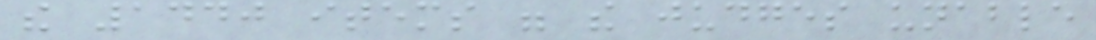the 1440 items were the judges unable
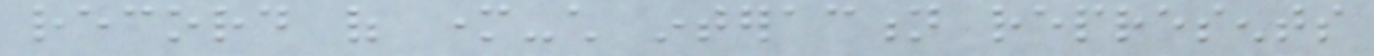record of mother-child interaction represents
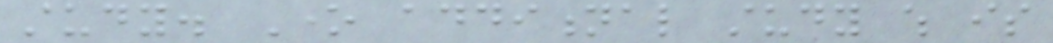study. One additional study which is
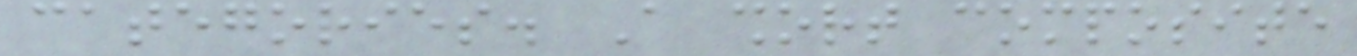categories. A short composite
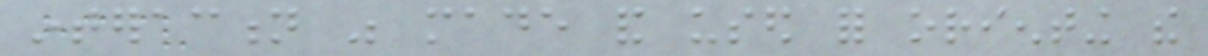interaction was made and used for orienting the
